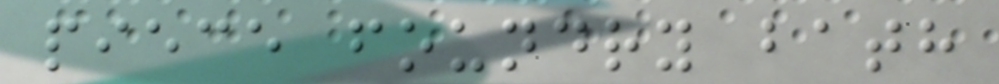piece foundry bath
